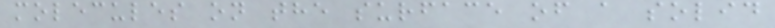molecules on the surface of a solid
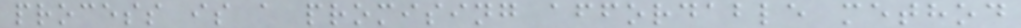process is a promising affordable method
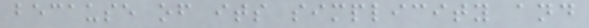because of its simplicity and
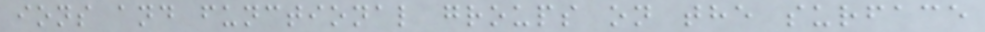ions and functional groups on the surface
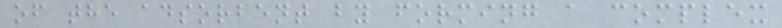of the adsorbent by forming a complex
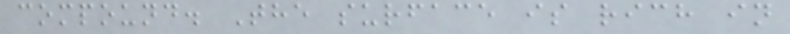compound. The surface is rich in
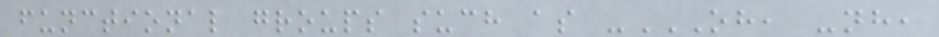functional groups such as -OH, -NH,
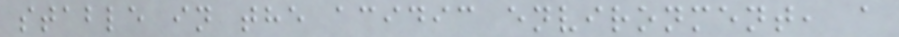stable in the acidic environment, a
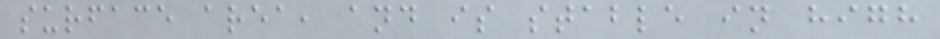surface area, and is stable in high
